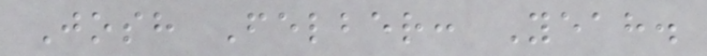Josh Felber: Yeah.
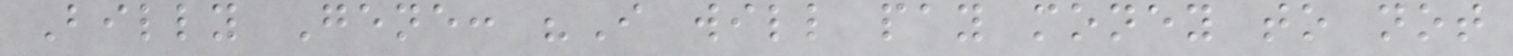Billy Gene: "I will pay money to not
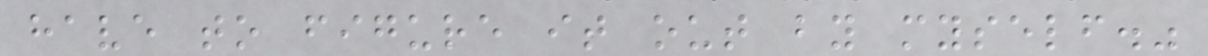have to figure it out by myself."
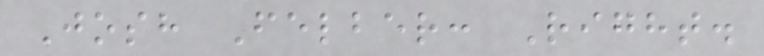Josh Felber: Right.
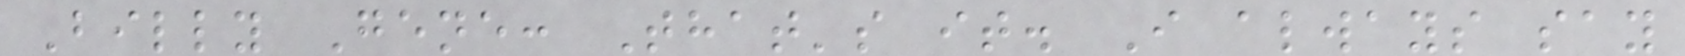Billy Gene: That's it. I always say
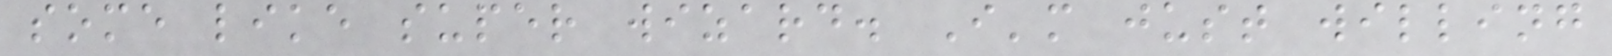some like super wizard. I'm just willing
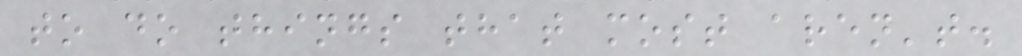to do things that most aren't.
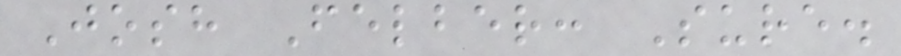Josh Felber: Sure.
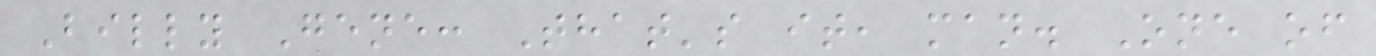Billy Gene: That's it, man. One of
